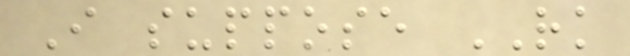I suppose RK
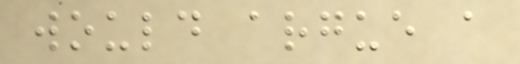would argue a
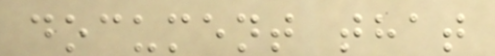document that
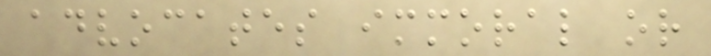advocates immoral or
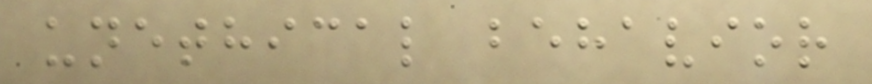unethical behavior
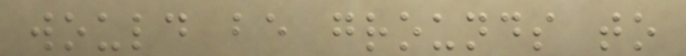would be grounds to
